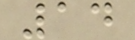14
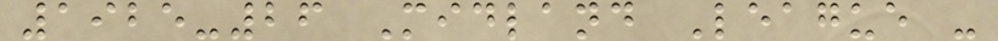1925-26 Midland League -
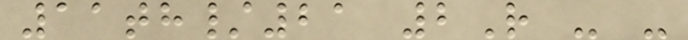11th/21 2R - -
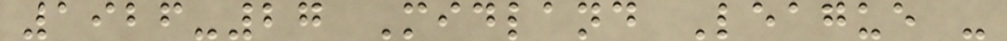1926-27 Midland League -
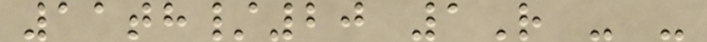11th/20 1R - -
